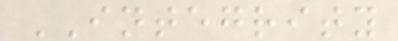INTEGRITY
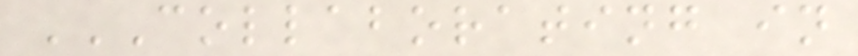COLLABORATING IN
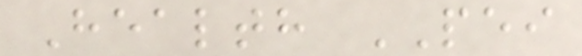Health PEI
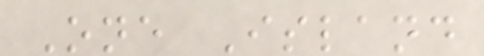One Island
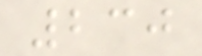230
